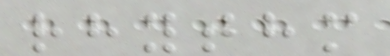rhythm
